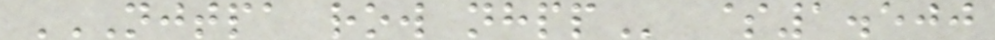NJTPA ROW NHPP $1.500
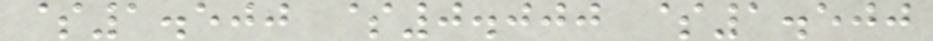$1.500 $0.000 $1.500
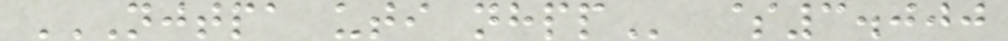NJTPA UTI NHPP $3.000
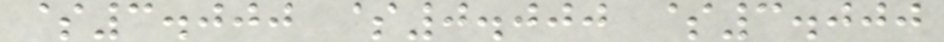$3.000 $0.000 $3.000
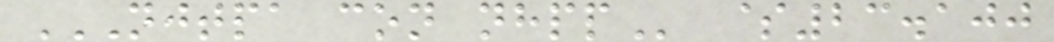NJTPA CON NHPP $23.100
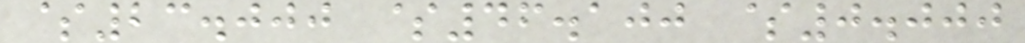$23.000 $46.100 $0.000
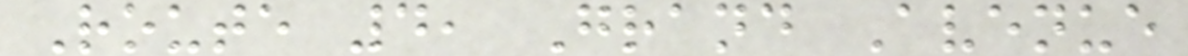Route 4, Grand Avenue
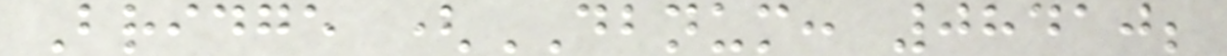Bridge (DBNUM: 08410;
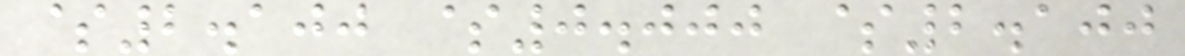$2.100 $0.000 $2.100
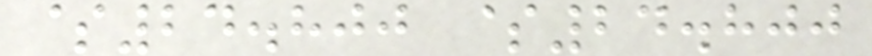$24.800 $24.800
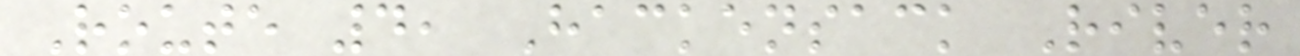Route 4, Hackensack River
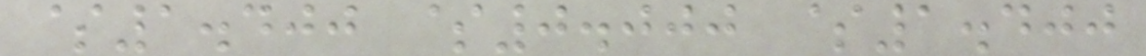$1.400 $0.000 $1.400
